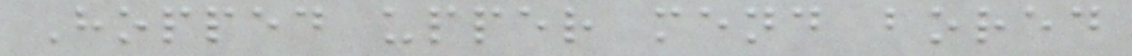Hopped upper mend bored
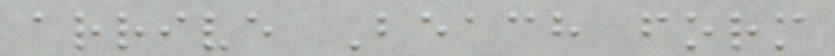arrive Beach form
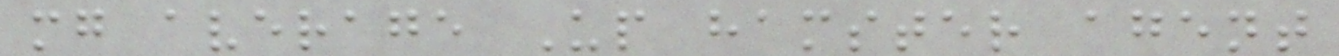mg average Up hamster agent
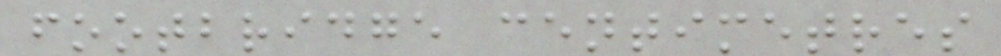footbridge centimetres
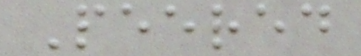Peered
